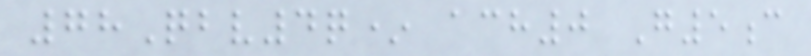78Qbv4q* ach0 G5c
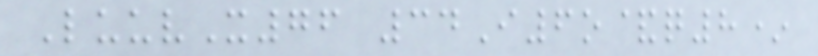LuuvX76 34I6o&q8*
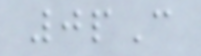0pC
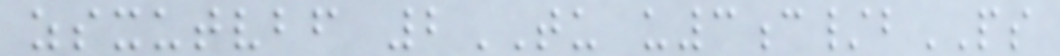zsxutvbf 2TU u3c/bPS
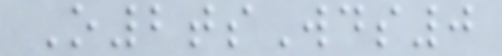O2tsWds0
